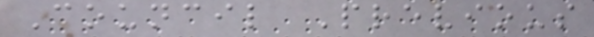Council Previous
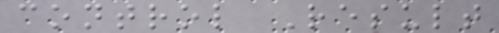control Result
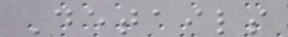Details
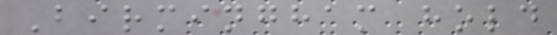Birmingham hold
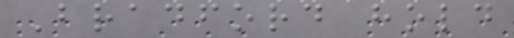Bradford hold
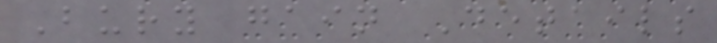Bury gain Details
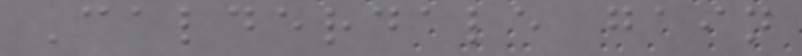Calderdale gain
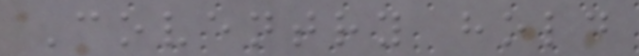Coventry hold
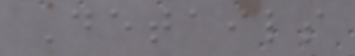Details
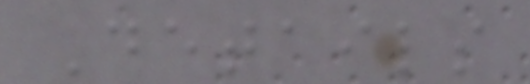Details
